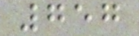757
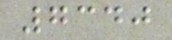7340
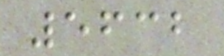5632
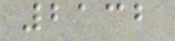2132
